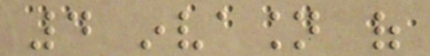4 invasion of
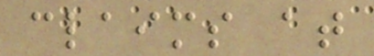claims at
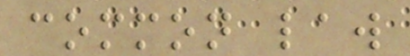common law
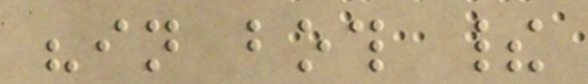"in both their
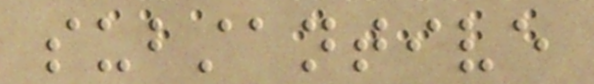substantive
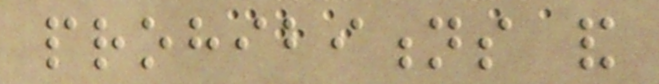prohibitions and
